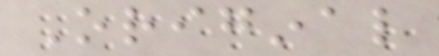Original
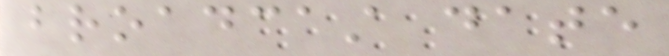broadcast date
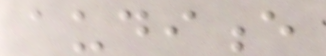audience
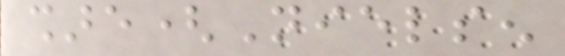share(Nielsen
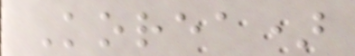Korea)
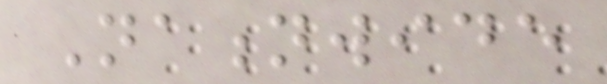Nationwide
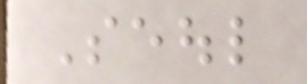Seoul
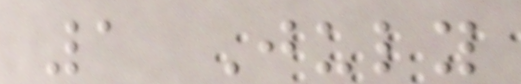1 July
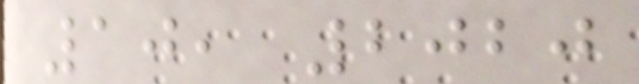10, 2020
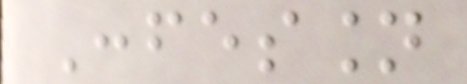Confession
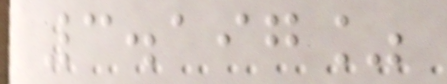3.197%
